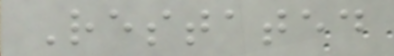Restated
